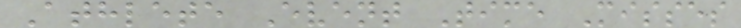Athlete Event Time Misses
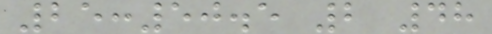25:50.5 2 48
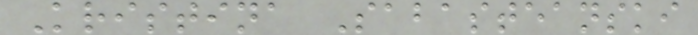Kristina Sabasteanski
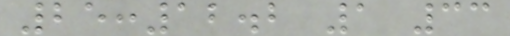25:12.2 1 33
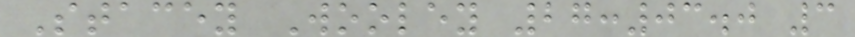Stacey Wooley 27:03.0 3
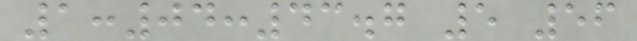1:04:43.7 5 56
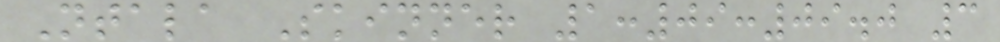Ntala Skinner 1:09:09.0 3
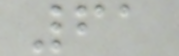61
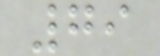79
